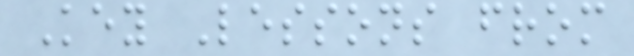Key Lessons from
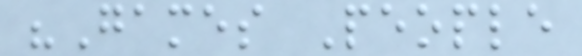"Games People
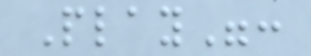Play":
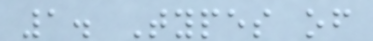1. Types of
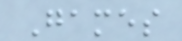Games
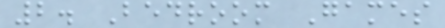2. Bedroom Games
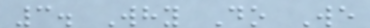3. Why Do We
